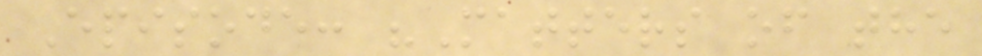Episode: "Matters of the
